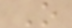O
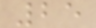25
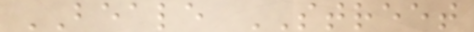BEALE STREET
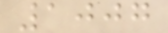1007
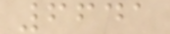6641
